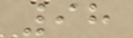98
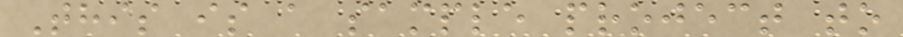This is a sample project to
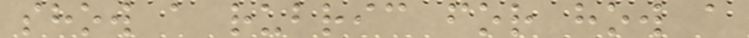show a rubric for how a
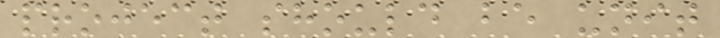project should be unit
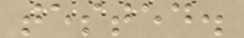tested.
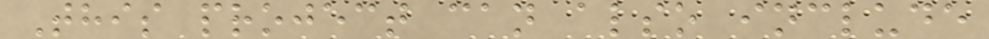This project can also include
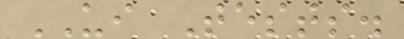UI Tests.
